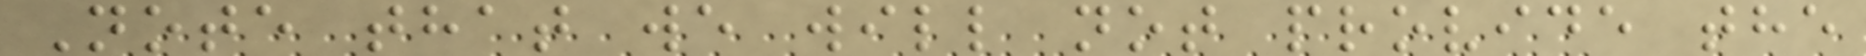Note that we will not provide the
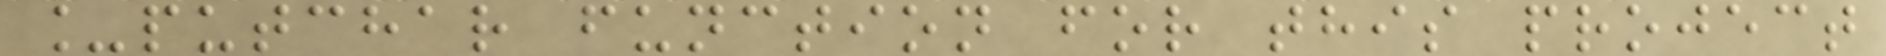_putchar function for this project
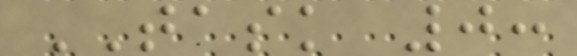TASK 0:
